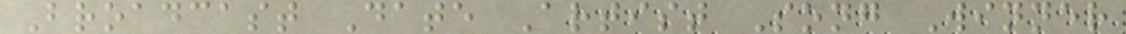Broadcast Date Artist Song Winner
